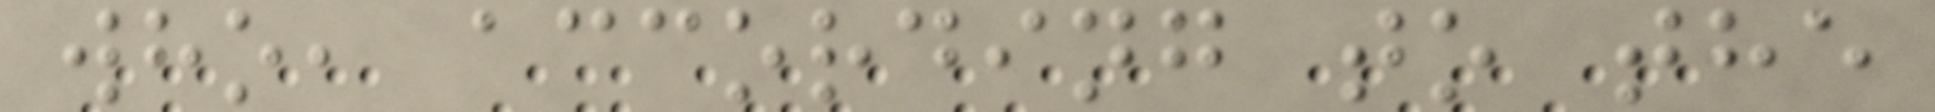who, according to the
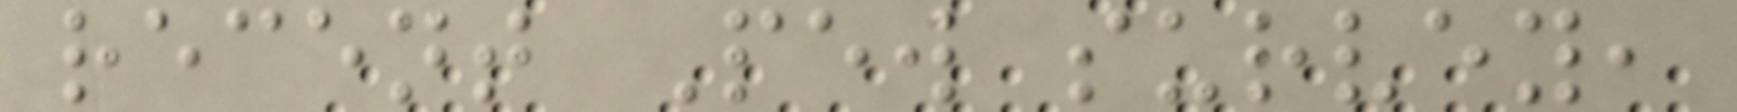recent Pew survey,
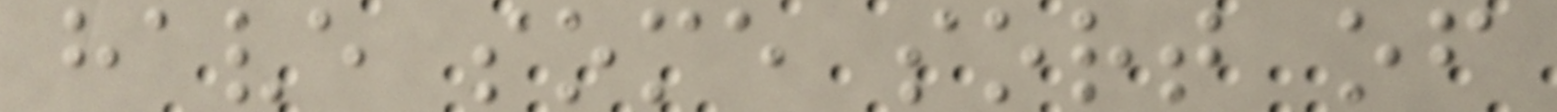have some sort of
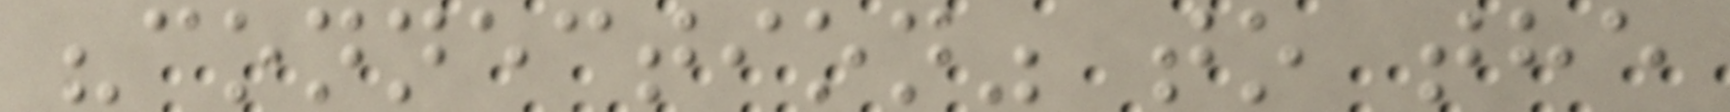"connection" to the
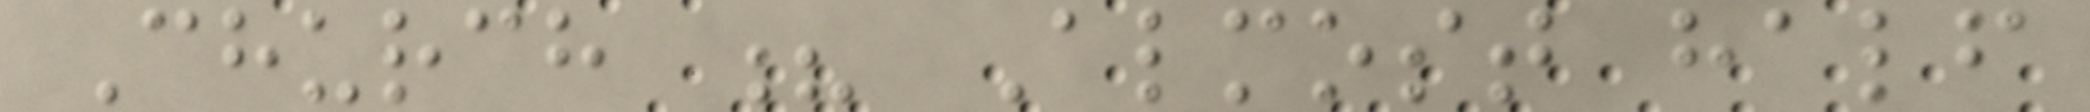Church ? Almost half
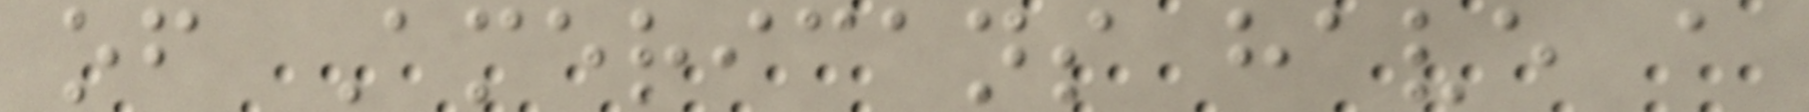of Americans have a
